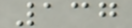137
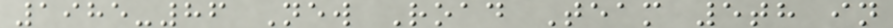1985-86 New Road Team 5th in
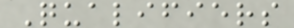Qualifiers
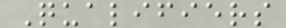Qualifiers
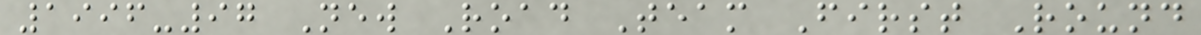1996-97 New Road Team First Round
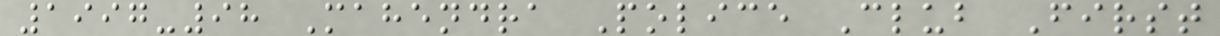1997-98 Mahendra Police Club First
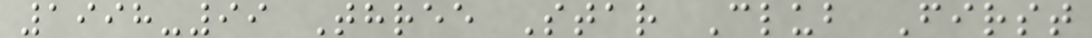1998-99 Three Star Club First
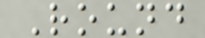Round
